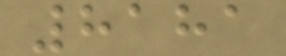8181
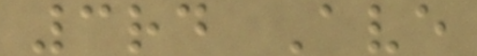3rd Ave
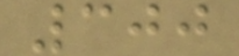300
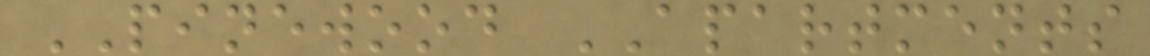PINEWOOD APARTMENTS
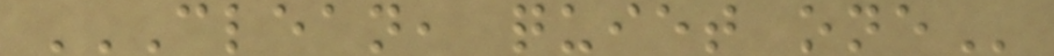CLEAN, QUIET ONE
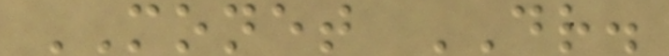MONET DR.
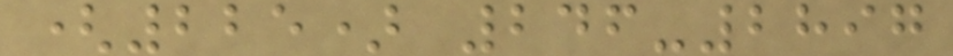(225) 246-2897
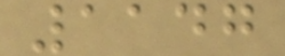1147
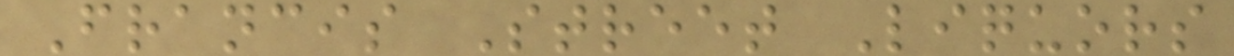Francis Street Liquors
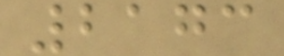2173
